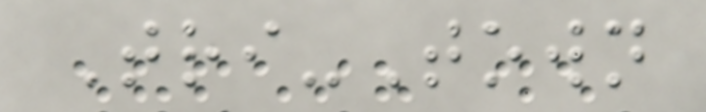Tri-Town
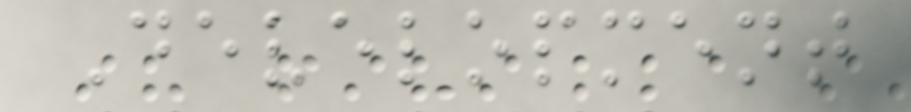Development
